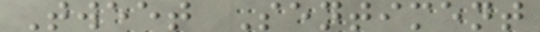Tweet Sentiment
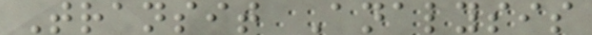Transit Analysis
